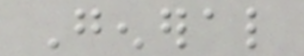General
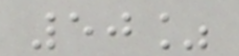50%
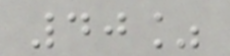40%
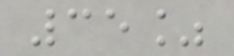35%
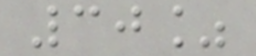30%
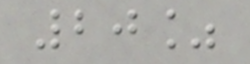20%
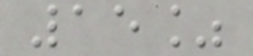15%
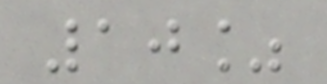10%
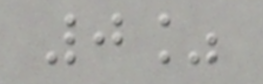0%
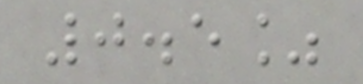0.5%
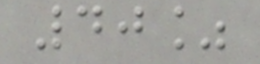40%
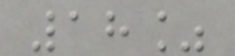18%
